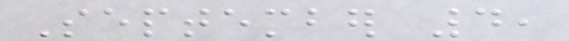September 4,
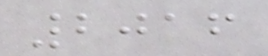2016
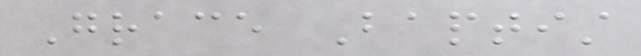Grace Baptist
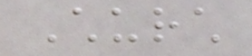Church
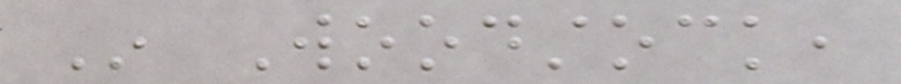In Woodstock,
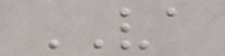VA
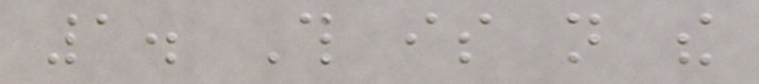1. This is not the
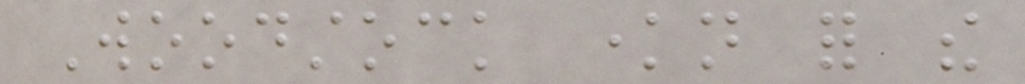Woodstock known for the
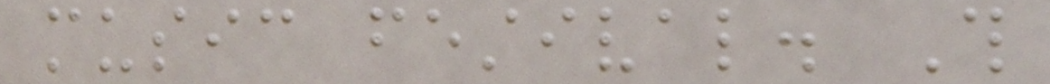music festival. This
